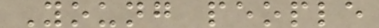Young people
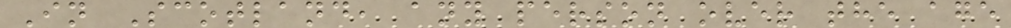In Scotland, any person over the age
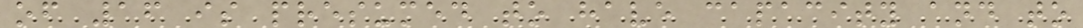of 16 is presumed to have capacity and to
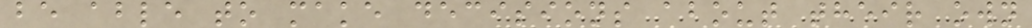be able to make decisions about their own
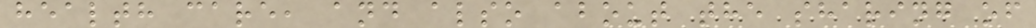health care, and also about the sharing of
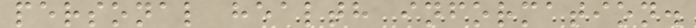personal health information.
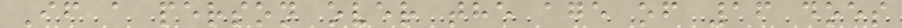If a person over the age of 16 does
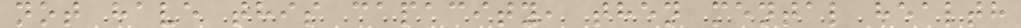not have this capacity, then mental health
